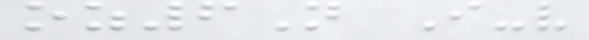oz6N I-v
